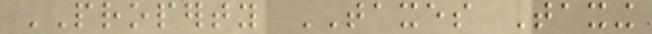PROPERTY TAXES Taxing
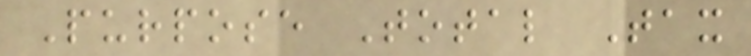Purpose Total Tax
